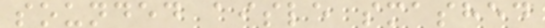sounded aisle smashed
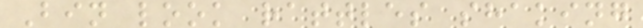Bin look rattles shaking
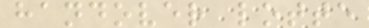handover lotte
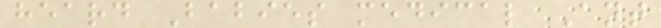heard Babies medical Ant
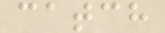catch
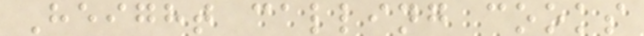Height calling cooks
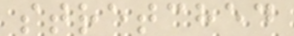stretched
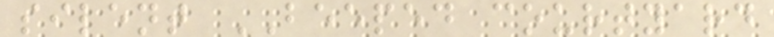silent BEEPED courtyard
